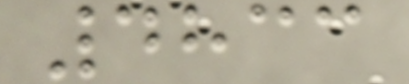4833
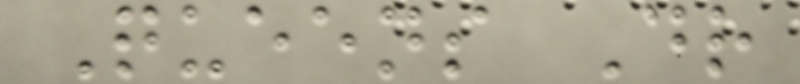Queens Dr
